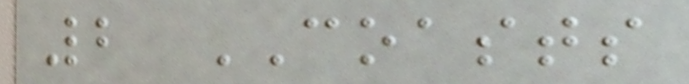2 COASTS
